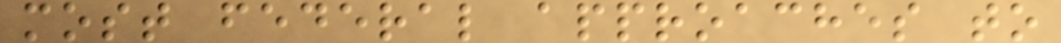most federal approaches to
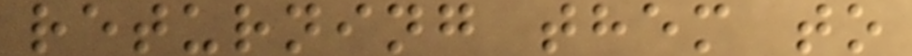returning them to
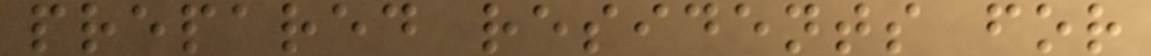prepared residents for
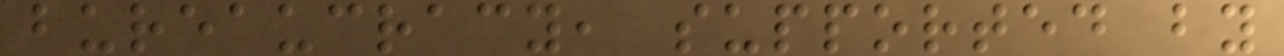bureaucracy, supported by
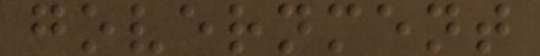government
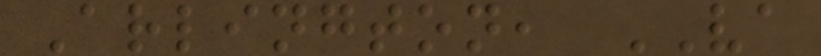Arlington, VA
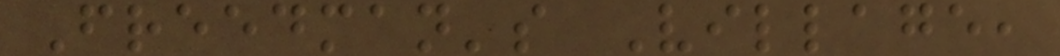Freedman's Village,
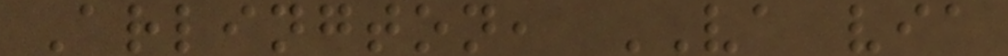Arlington, VA via
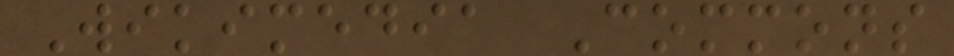Wikimedia Commons
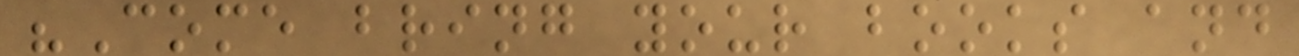"Come bring your books and
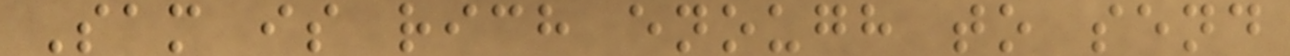Sam is rich enough to send
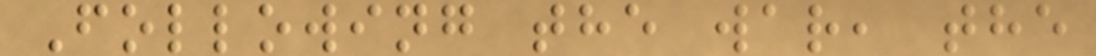Following the war, the
